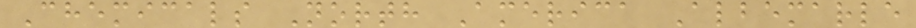Chemicals North America Albemarle
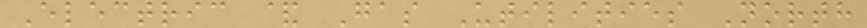Electric & Gas Utilities North
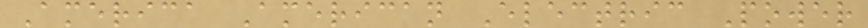America American Electric Power
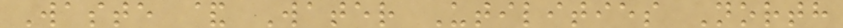Waste & Water Utilities North
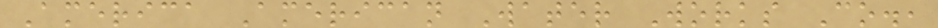America American Water Works Co.,
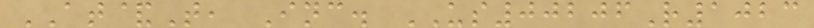AT&T, Inc. US00206R1023
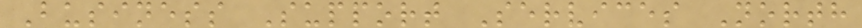Business Support Services North
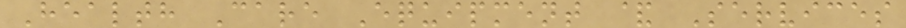Health Care Equipment & Services
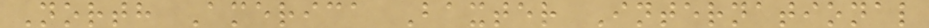North America Baxter International
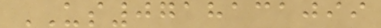US0718131099
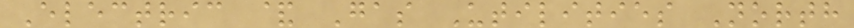Electric & Gas Utilities North
